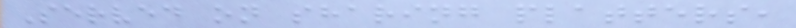Served on sharing platters,
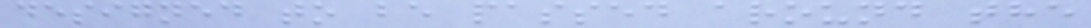designed to be passed around the
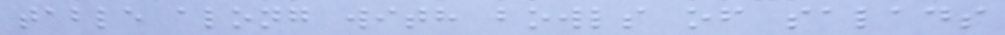table along with bowls of salads
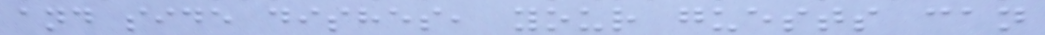and side dishes, your guests can
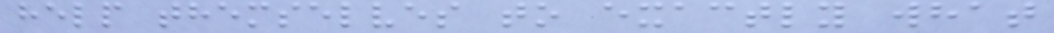help themselves to exactly what
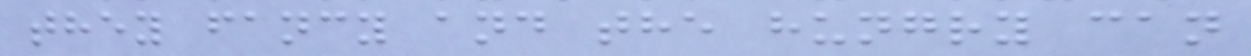they fancy and the hungry can
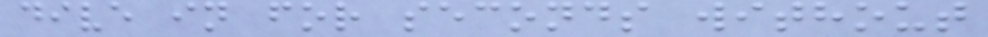dive in for seconds without
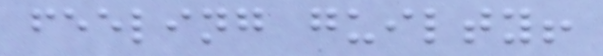feeling guilty!
